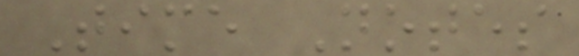Time Notes
